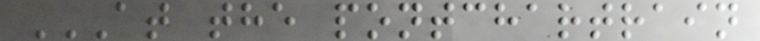AT THE PONTCHARTRAIN
